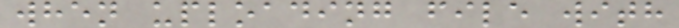when uploading file with
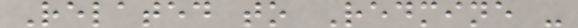Related to Redmine -
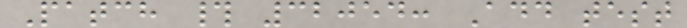Patch # 32054: Add test
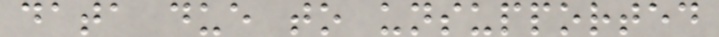data due to unsupported
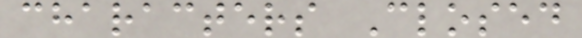characters Closed
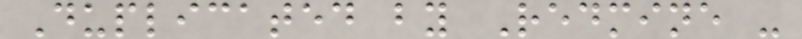Duplicated by Redmine -
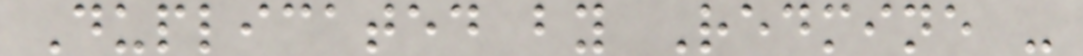Duplicated by Redmine -
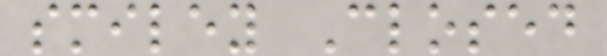smiley Closed
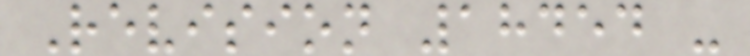Revision 18454 -
